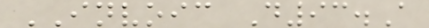INVOIC D93.A
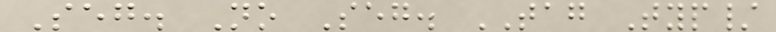Seg. No Seg. TAG Typ/
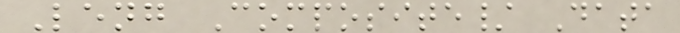Leng Composite/ Data
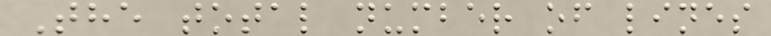The total number of lines
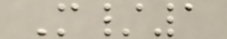M/1
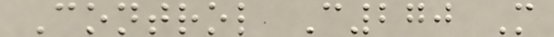Control C270 M
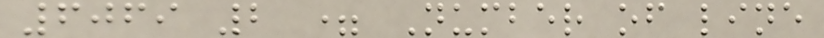6069 2 = Number of line
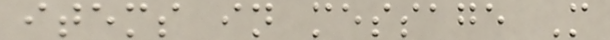items in message M
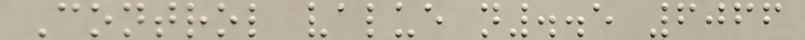Control value n..5 6066
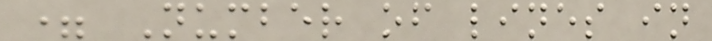= Number of lines in
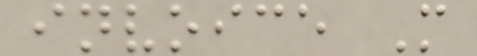invoice M
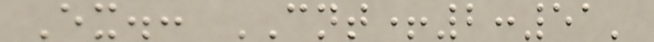Ex.: CNT+2:51'
